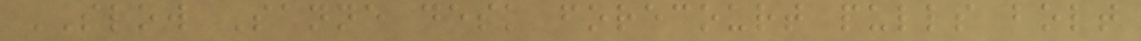SLOW Sanne desk forecourt pulls bolt
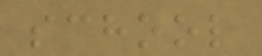school
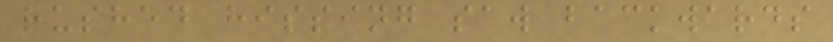rushed hissing saw backwards
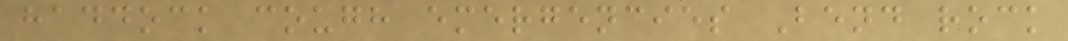haddock cough emergencies Bend rock
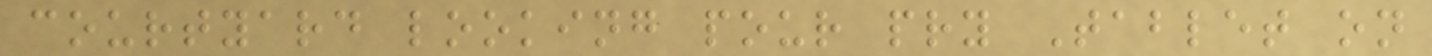courtyard looking pour pry Tablet on
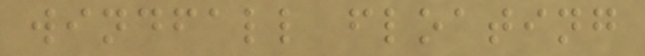windfall floating
